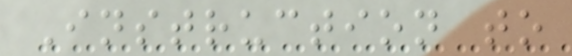Instruction to
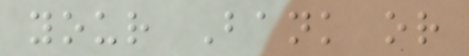your Bank or
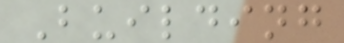Building
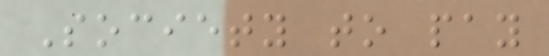Society to pay
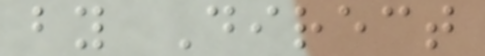by Direct
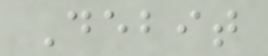Debit
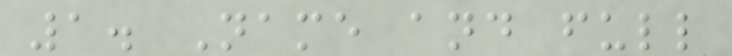1. Name and full
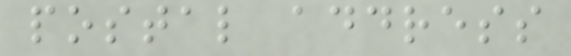postal address
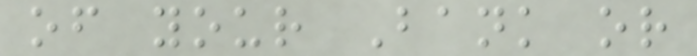of your Bank or
